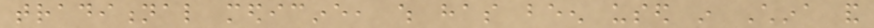traditional medicine, which has been used in China and
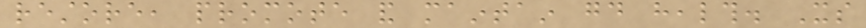restore, promote and maintain good health. Its
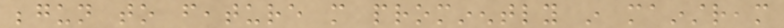begun to feature more prominently in mainstream
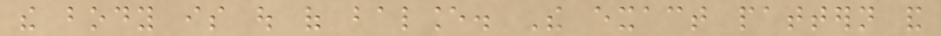the body is out of balance. The exact pattern and
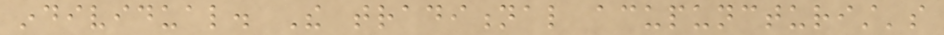individual. The traditional acupuncturist's
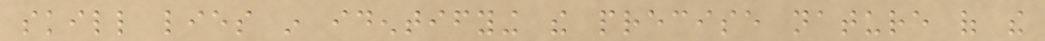skill lies in identifying the precise nature of the
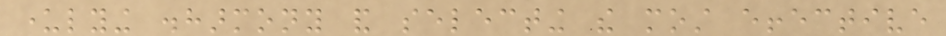underlying disharmony and selecting the most effective
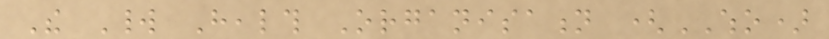The World Health Organisation (WHO)
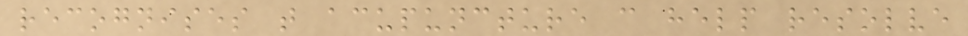recognises that acupuncture can help resolve
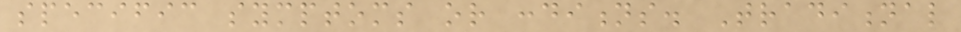specific symptoms or conditions. Traditional
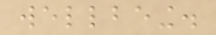wellbeing.
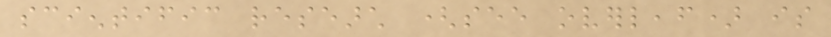scientific research (see overleaf) is
